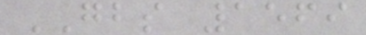GBS 1569
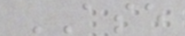ASE
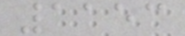1153
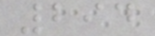294
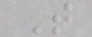T
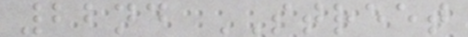22nd STREET
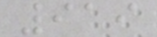919
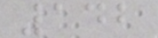142
